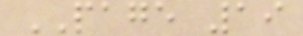PAGE 19
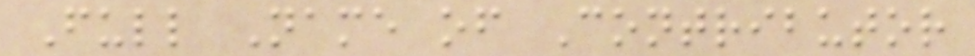Full Name of Contributor
